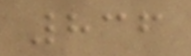836
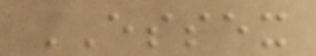ESSEX
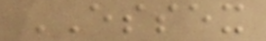ESSEX
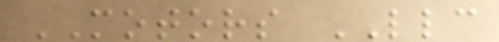MOTORS LLC
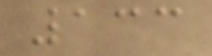133
